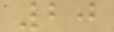20
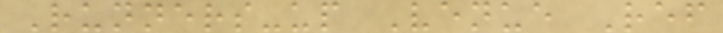Runners-up Venue Ref
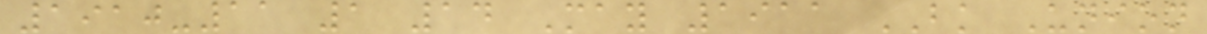1910-11 1 14 May 1911 BK Union
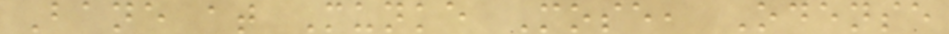Bane at Munke Mose, Odense
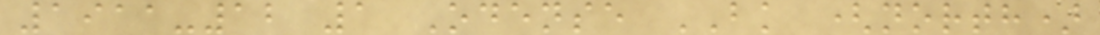1911-12 1 Odense BK (north)
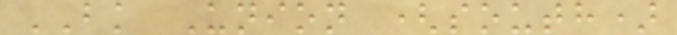BK Union (south)
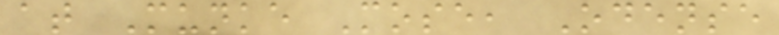at Munke Mose, Odense
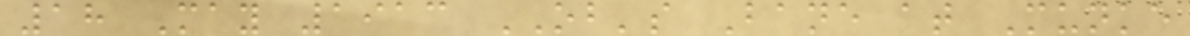18 May 1913 OB's Bane at Munke
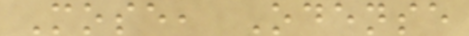Mose, Odense
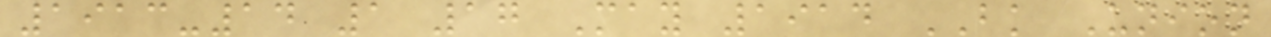1913-14 1 17 May 1914 BK Union
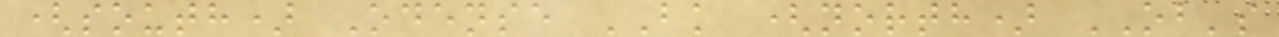(south) Odense BK (north) OB's
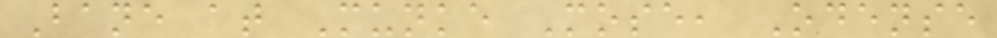Bane at Munke Mose, Odense
